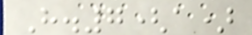H.7(a)
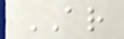AR
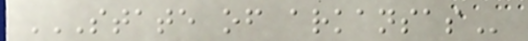STATE OF ARKANSAS
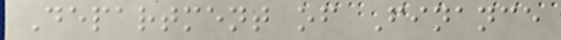Department of Finance
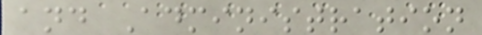and Administration
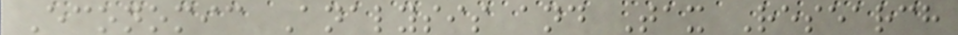Economic Analysis and Tax Research
